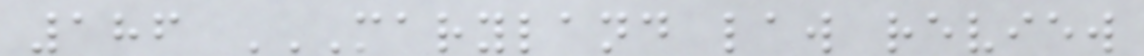186 MARYLAND LAW REVIEW
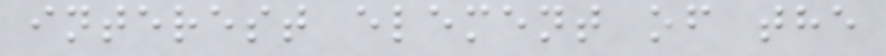interest element of the
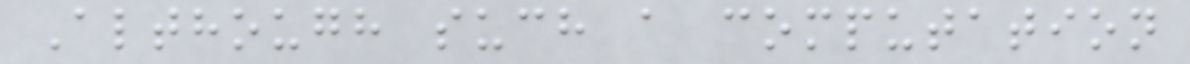Although such a computation
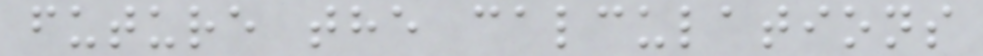future the calculations
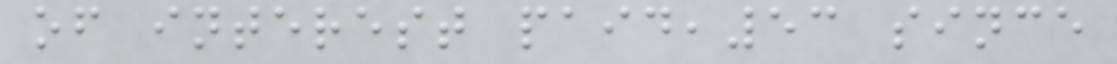of interest paid,53 since
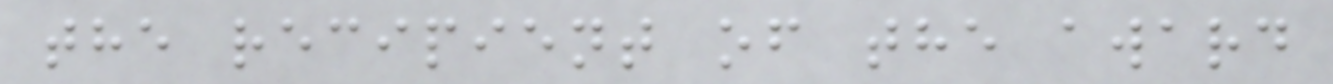the recipient of the award
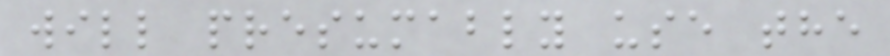will presumably use the
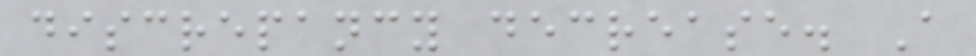discrepancy decrease. A
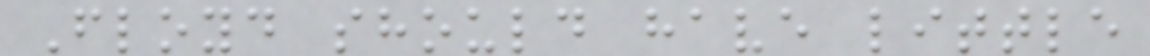Floyd should have little
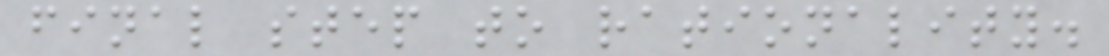final step to rationality.
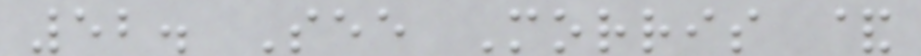52. See Morris &
